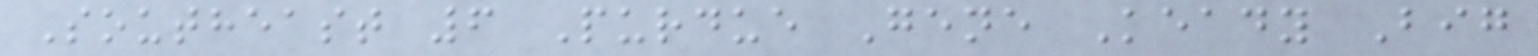Southeast 6 Purdue Gene Keady Big
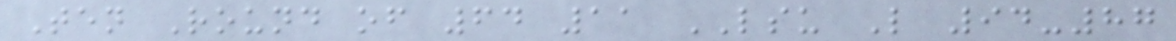Ten Round of 64 11 LSU L 94-87
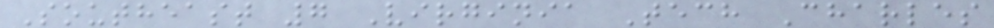Southeast 7 Virginia Tech Charles
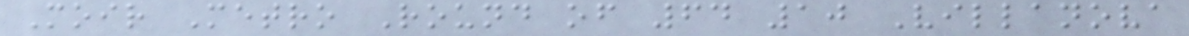Moir Metro Round of 64 10 Villanova
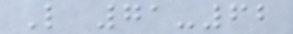L 71-62
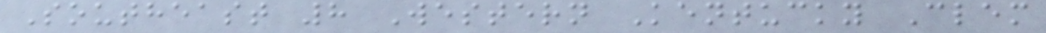Southeast 8 Western Kentucky Clem
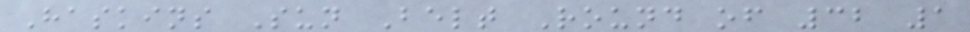Haskins Sun Belt Round of 32 1
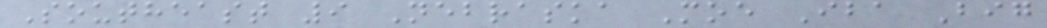Southeast 9 Nebraska Moe Iba Big
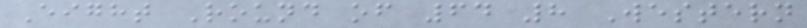Eight Round of 64 8 Western
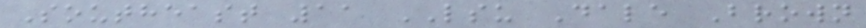Southeast 11 LSU Dale Brown
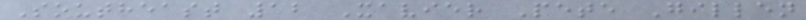Southeast 12 Xavier Pete Gillen
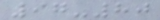97-80
